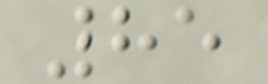85
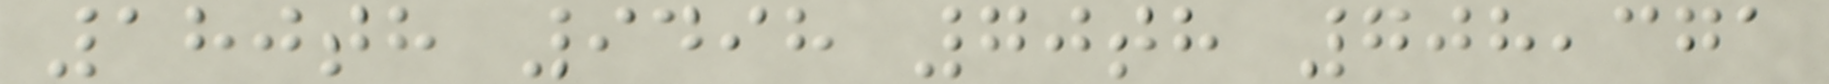180th 9498 70th 708,371
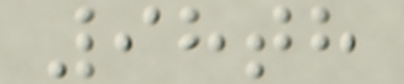98th
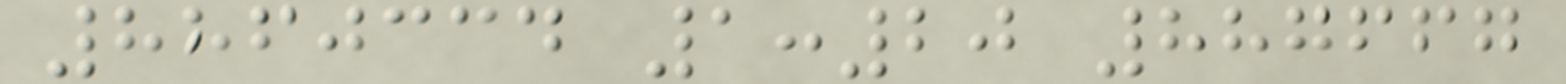8860334 1:20 887667
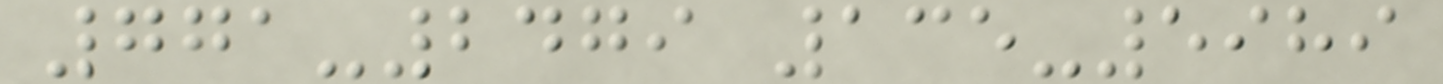771-2479 135-5989
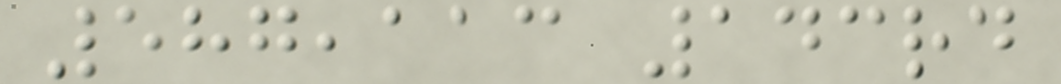587,113 143rd
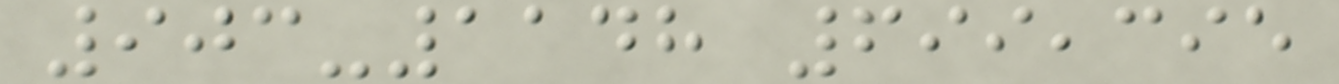903-1148 699,395
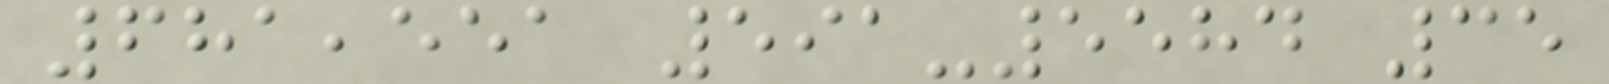681,551 591-5584 35
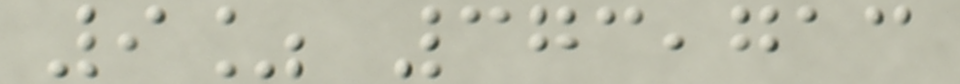9% 373,713
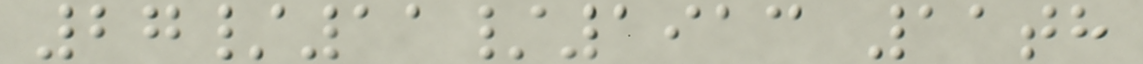27/11/1913 11th
